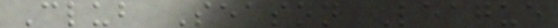Club Season League
